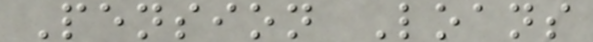Pension Loans
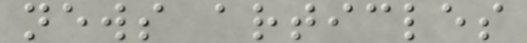news articles
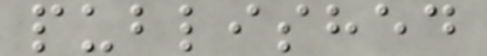published
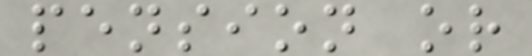pension or
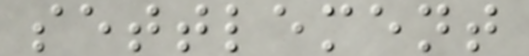settlement
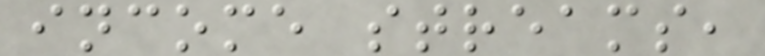income streams,
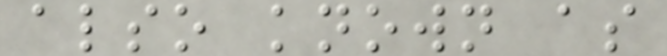also known as
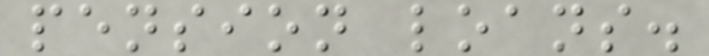pension loans.
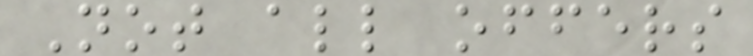Not all offers
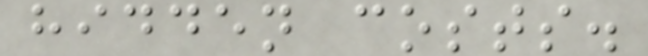hidden costs.
